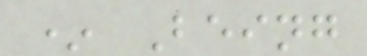* Being
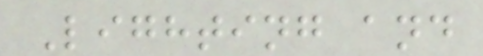Lighting and
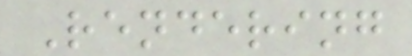Rendering
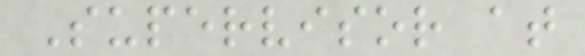Supervisor at
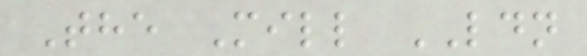The Mill LDN
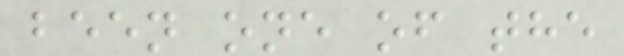been one of the
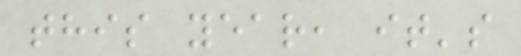this year, it's
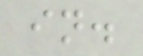in.
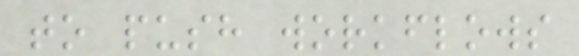to push workflows
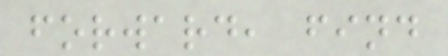forward, find
